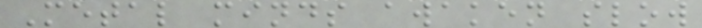Metal minds awaken slow
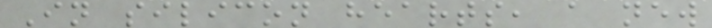In silicon hearts, a new
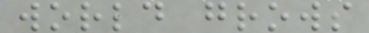world grows
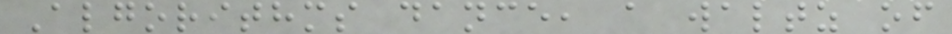Algorithms dance, a waltz of
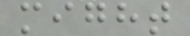might
